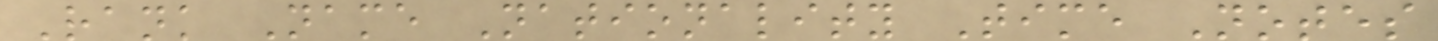Rank Name Nationality Time Notes
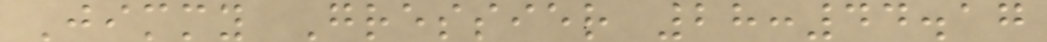Jimmy Gressier 28:44.17
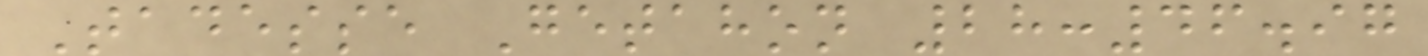Tadesse Getahon 28:46.97
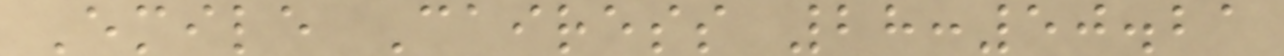Emile Cairess 28:50.21
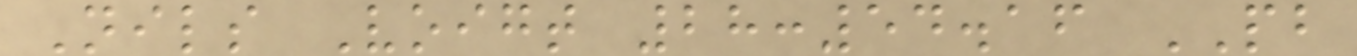Nils Voigt 28:54.16 PB
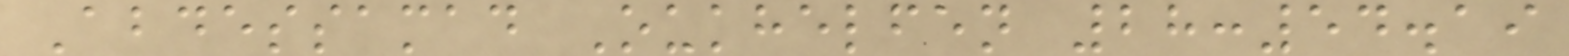Abdessamad Oukhelfen 28:54.19
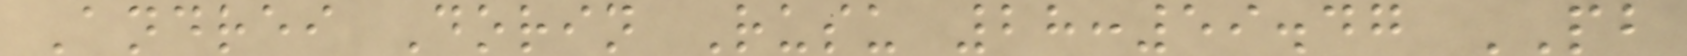Andrei Dorin Rusu 28:59.47 PB
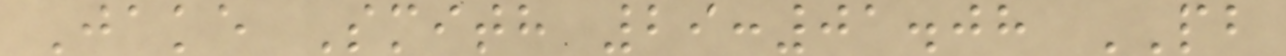Jake Smith 29:01.08 PB
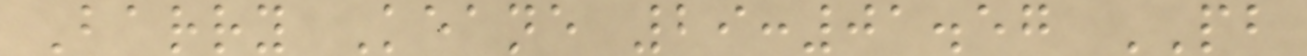Barry Keane 29:01.57 PB
